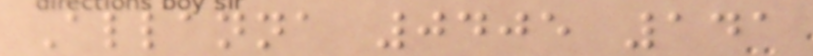Allanna 0405 141
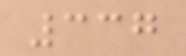337
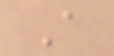A
